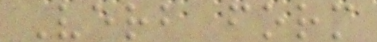Verb form
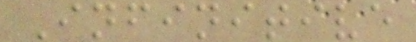Infinitive
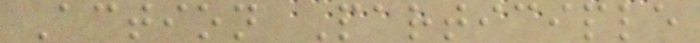Action Participle
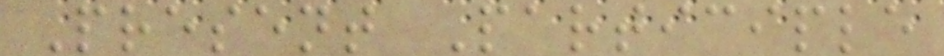Present Participle
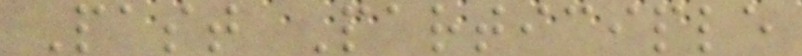Past Participle
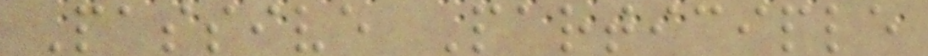Passive Participle
